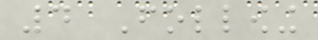4 Following
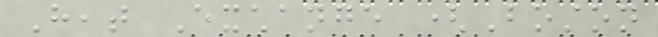Heat Exchange (Boston
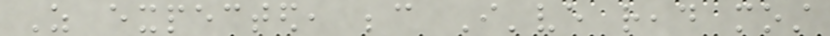As expected, because I've read most
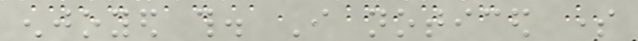enjoyed this. I noticed some
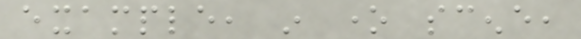example, in one scene,
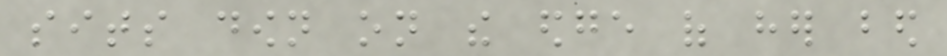sits down on the edge of her bed
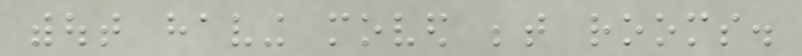without having moved between rooms.
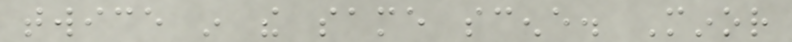twice in the same scene. Minor
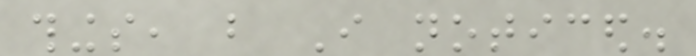things, but I noticed.
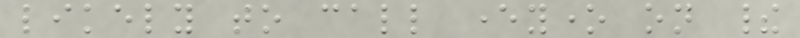likely to call everyone on their
